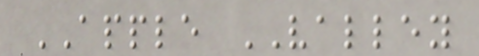APPLE VALLEY
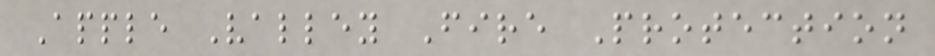Apple Valley Fire Protection
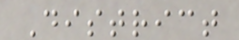District
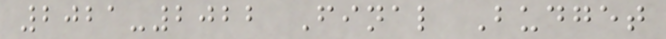2021-2022 Final Budget
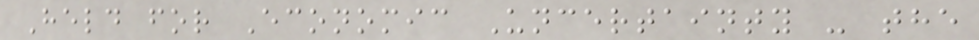Held for Economic Uncertainty - the
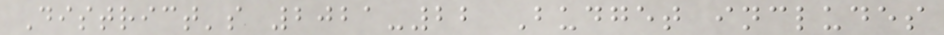District's 2021-22 Budget includes
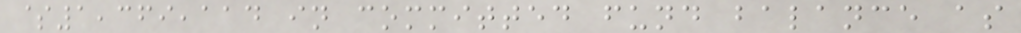$1,369,114 in committed fund balance as
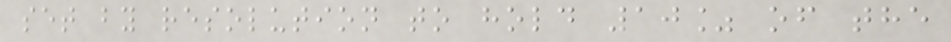set by resolution to hold 10% of the
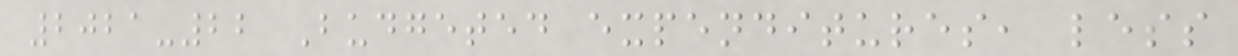2021-22 Budgeted expenditures, less
